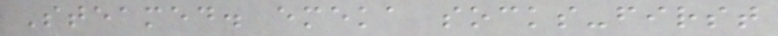Steamed. emeka socks-first
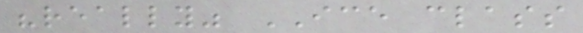"really" ICE class
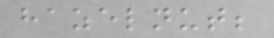hazelnut;
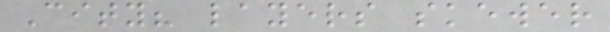City? layers skewer
